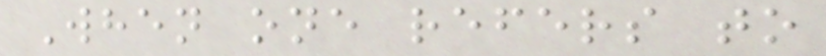When one refers to
